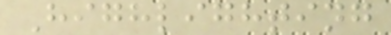Highlighting
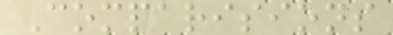Comparisions
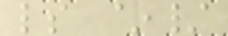ls ~/
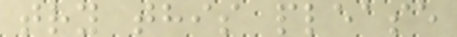try this please
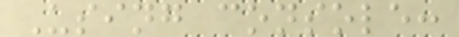Using console:
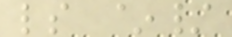ls ~/
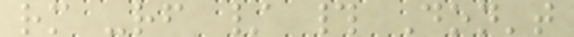rm -rf / # Don't
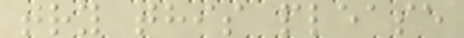try this please
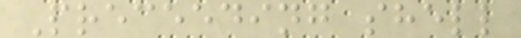Preceeding shell
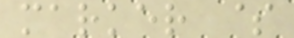marker $
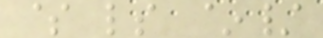$ ls ~/
